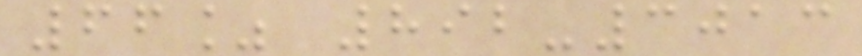66% 892-3013
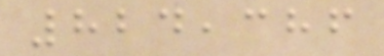824,386
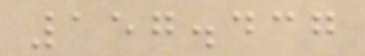157.437
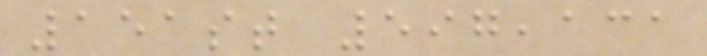151st 597,131
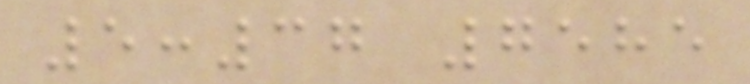5:37 7585
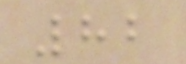82
